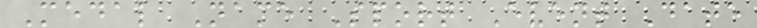Medal Name Sport Event Date
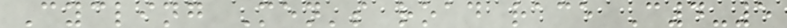Cycling Men's road race C4-5
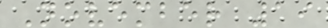November 19
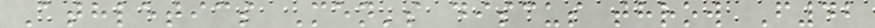Athletics Men's discus throw F42
